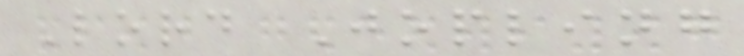Lord Jopling
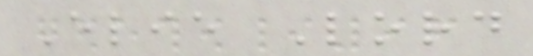Elie Lord
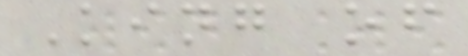King of
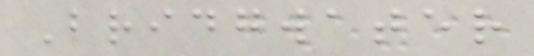Bridgwater
